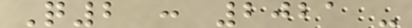Q2 : 2021 -
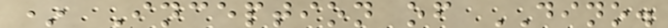* Inception of DINO.
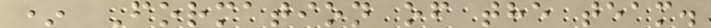* Formation of the team.
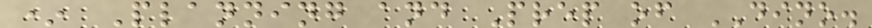* Planning and Prep of DINO.
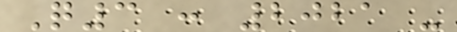Q3 : 2021 -
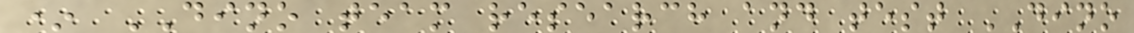* DINO team research and test DINO
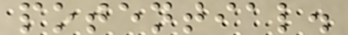potential.
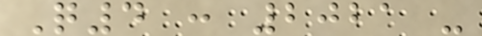Q4 : 2021 -
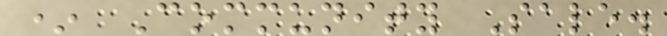* Community Sale.
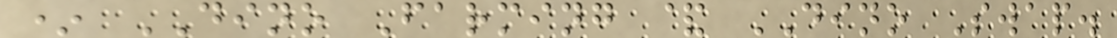* DINO Farming & DINO Swap.
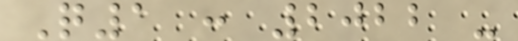Q1 : 2022 -
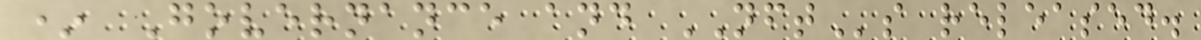* Governance and NFTs released.
